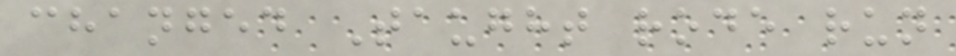changed Taught rode run
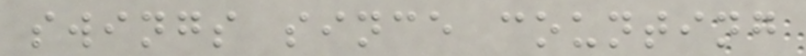swings since counting
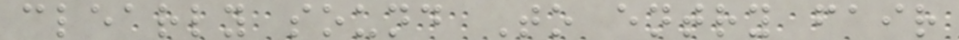clearly sound To entry fair
